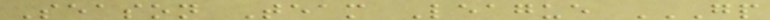Season Team League GP
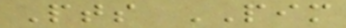Pts PIM
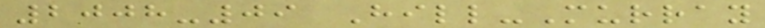2008-09 Hill-Murray
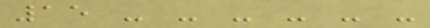15 - - - - - -
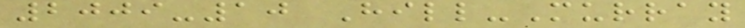2009-10 Hill-Murray
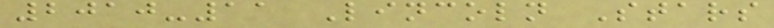2010-11 Lincoln Stars
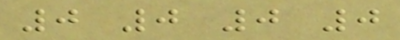0 0 0 0
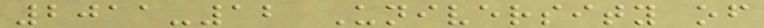2011-12 University of
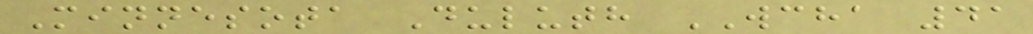Minnesota Duluth WCHA 41
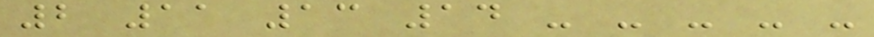2 11 13 14 - - - - -
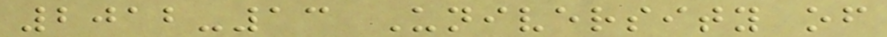2012-13 University of
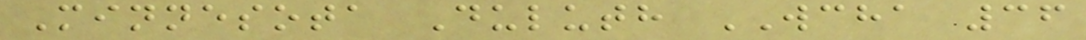Minnesota Duluth WCHA 36
